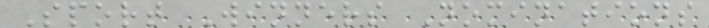Sport Winners Nominations
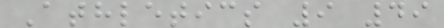Athletics 9 49
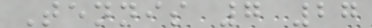Tennis 7 27
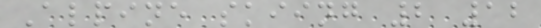Alpine skiing 2 12
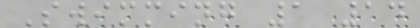Swimming 1 14
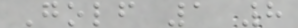Golf 1 8
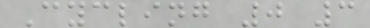Cycling 0 3
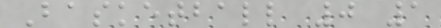Basketball 0 1
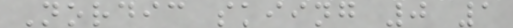Nordic skiing 0 1
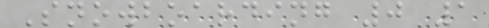Snowboarding 0 1
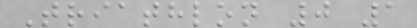Triathlon 0 1
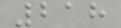218
